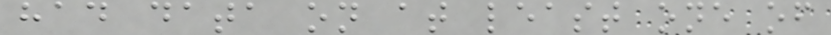had data on at least one of
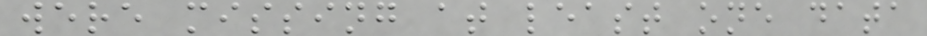were missing at least one data
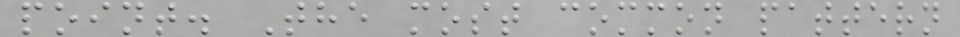point. The most common pattern
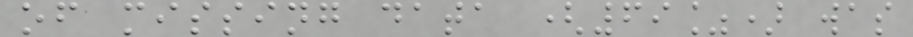of missing data (69%) was
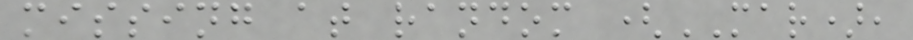missing at random (MAR),
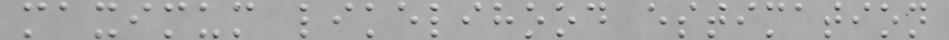maximum likelihood estimation
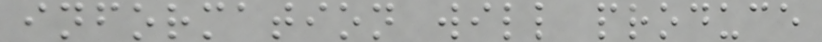information will produce
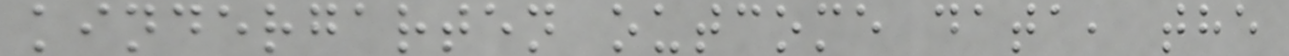kindergarten outcome data, the
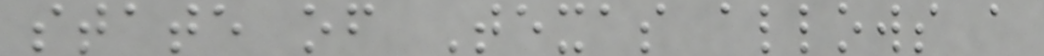state of Texas allows a
